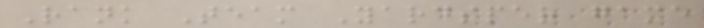Rank Team Yardsper game
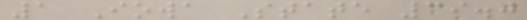1 Iowa State 39.0
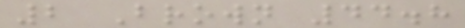2 Brown 44.8
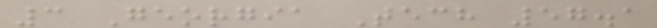3 Georgia Tech 57.1
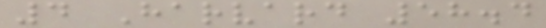4 Harvard 58.4
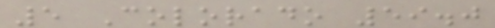5 Colorado 59.0
